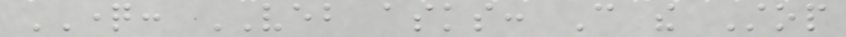QUESTION: VEB asks: Can the Stop
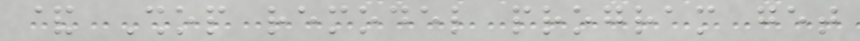& Shop remodel program get
